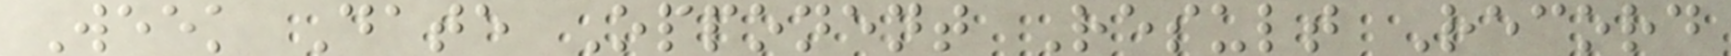Week Date Opponent Result Record
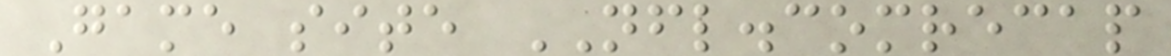Game site NFL.comrecap
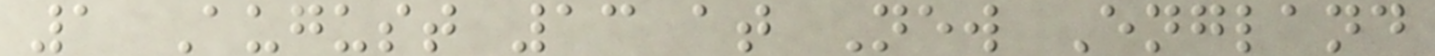1 August 13 at New England
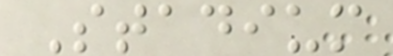Stadium
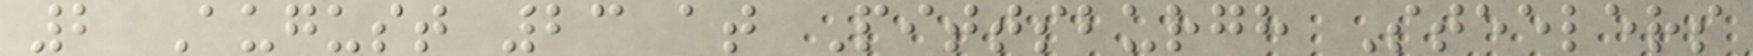2 August 23 at Pittsburgh Steelers
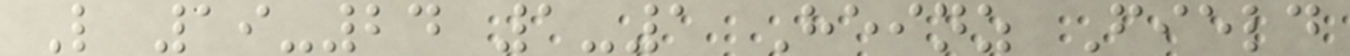L 19-24 1-1 Heinz Field
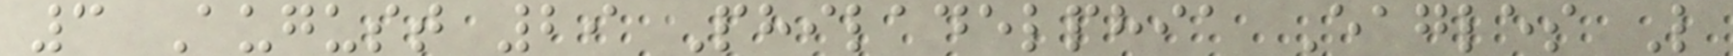3 August 29 Philadelphia Eagles L
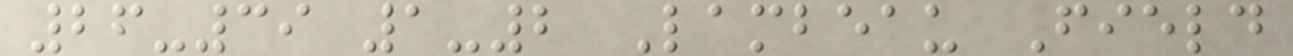26-39 1-2 Lambeau Field
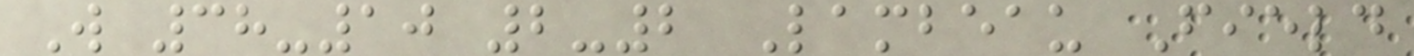W 38-10 2-2 Lambeau Field
